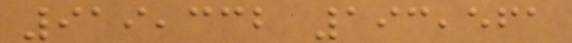919,332 193,561
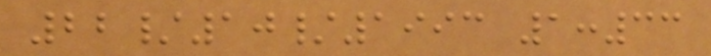22/10/1993 1:33
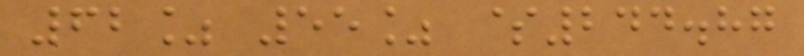62% 55% $244.87
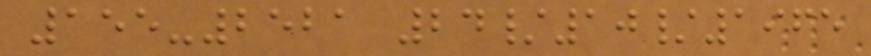155-2521 24/10/1965
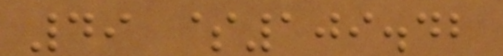49 $109.42
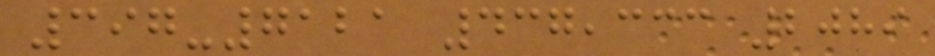397-7121 437,333 2089
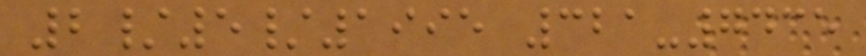2/5/1995 321-7435
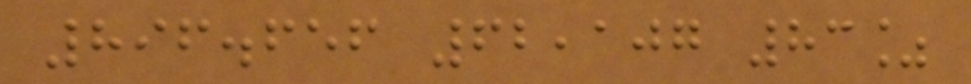896.656 62,107 83%
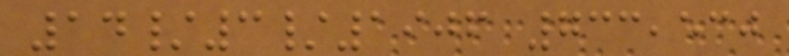14/3/1906 733,530
